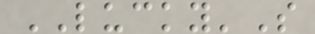LUCKY'S
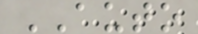AUTO
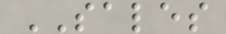SALES
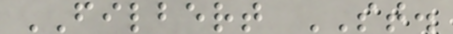FILBERT ST.
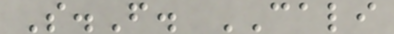S.F. CALI
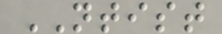NTIST
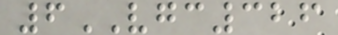6VGC326
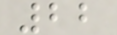22
